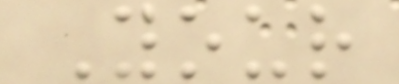Your
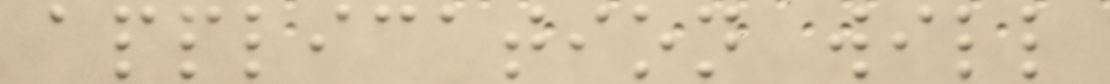application will
